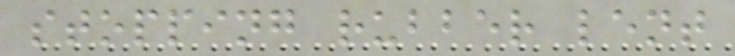stopping rubber lent
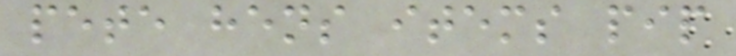pete hens items pip
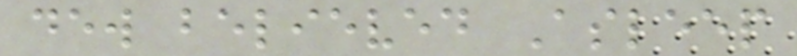dew believed Asleep
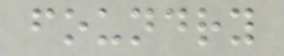foundry
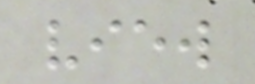view
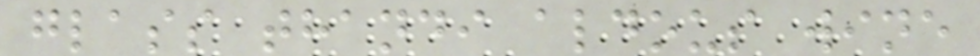glass thandi aldous wine
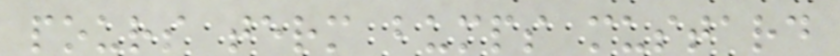pours term bumps mustard
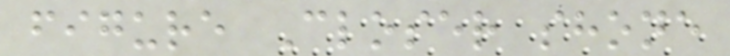figure Closer shone
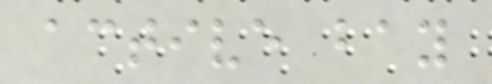active bay
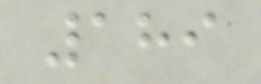189
